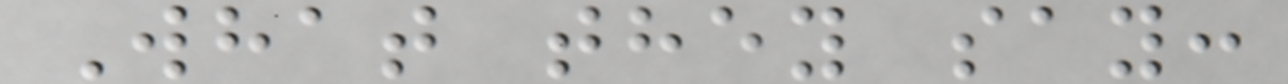What they say:
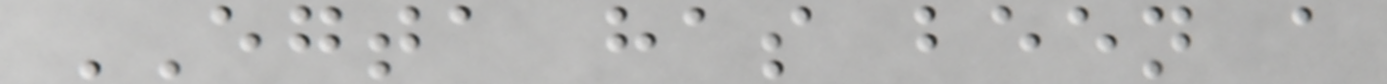EGTA has been a
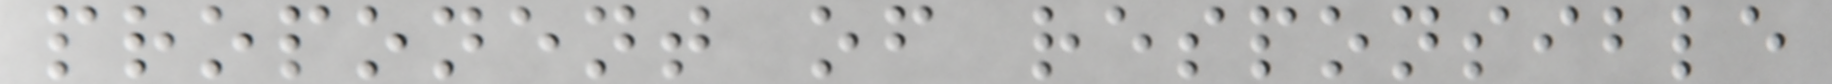proponent of responsible
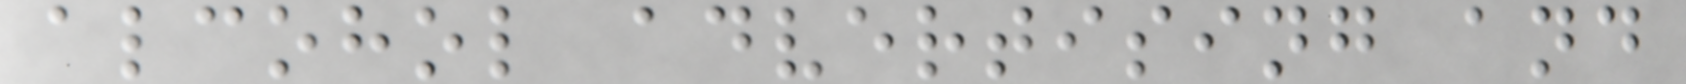alcohol advertising and
